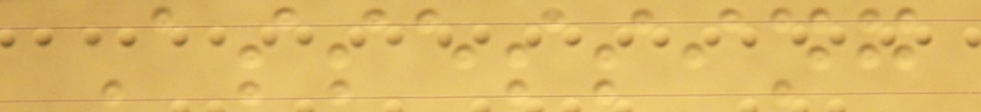Assessing
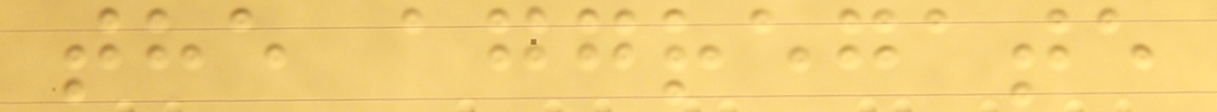the aggregate
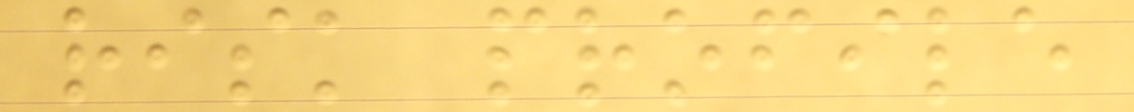risk profile
